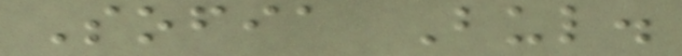Sofia Bul.
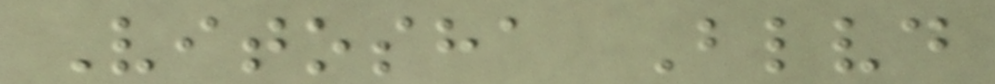Vitosha Blvd
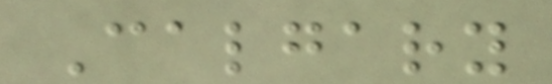Calgary
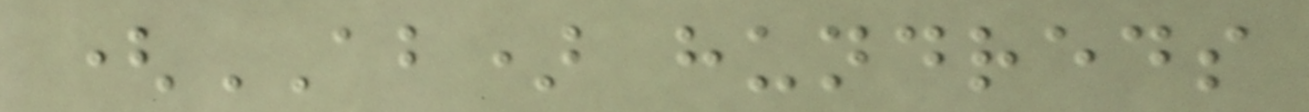(AB) hundreds
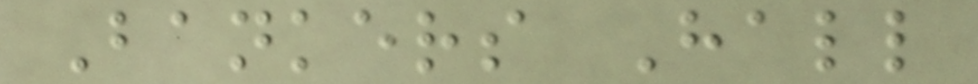Bankers Hall
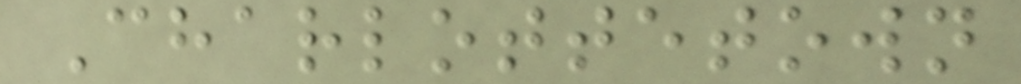Charlottetown
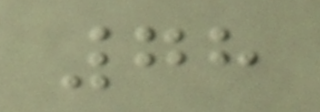78
